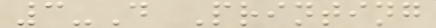3-D Printing
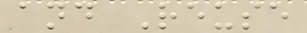and Reuse
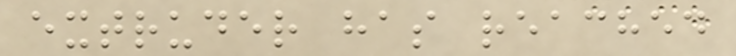extruder has reached
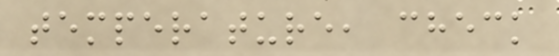temperature, check
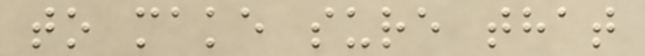to make sure that
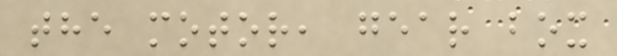the motor, gear box
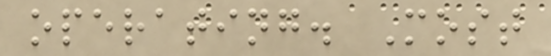operating. Most
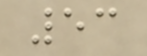53
